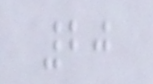20
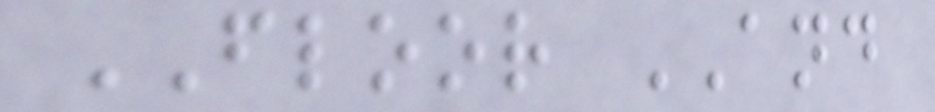FLOOR AND
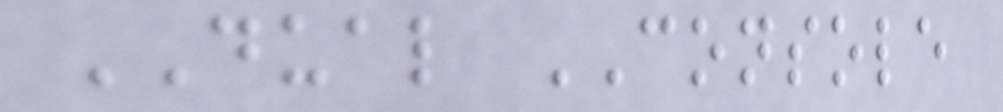DUAL CONSOLE
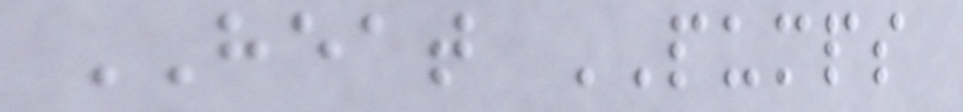HEAT PUMPS
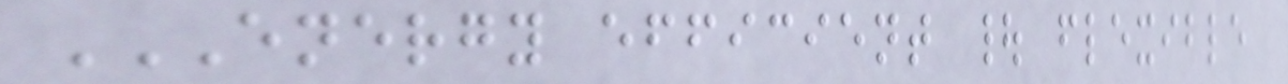ENERGY EFFICIENT | FLEXIBLE
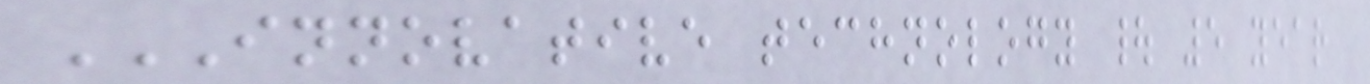INNOVATIVE TECHNOLOGY | 5 YEAR
